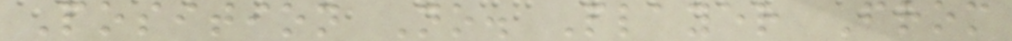Position No. Player From
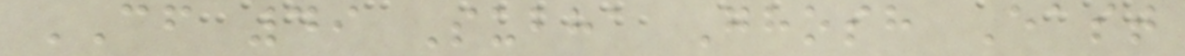CF 49 Subha Ghosh East
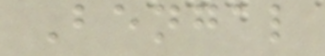Bengal
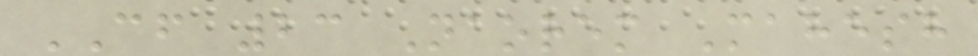CF 23 Naorem Mahesh
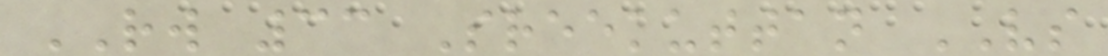RW 33 Sreekuttan VS
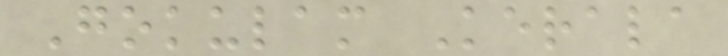Gokulam Kerala
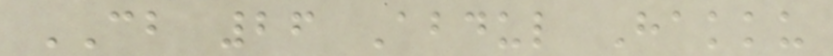CB 26 Abdul Hakku
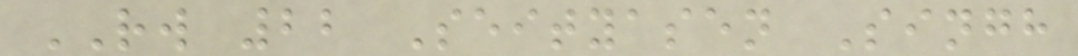RW 22 Seityasen Singh
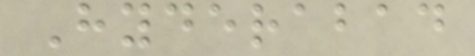Hyderabad
